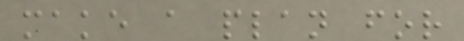make a plan for
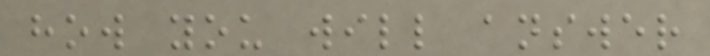how you will answer
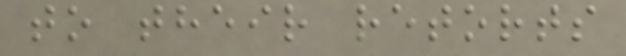to their retorts
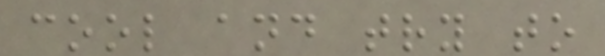cool and try to
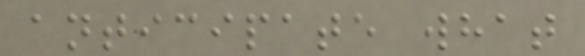anticipate what
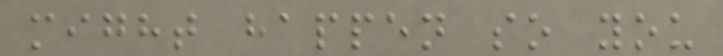might happen so you
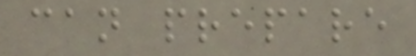can prepare
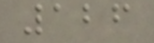126
